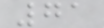71
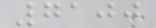7100
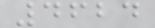4624
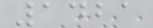1421
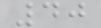40
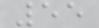55
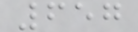657
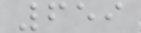659
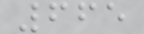665
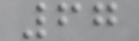67
